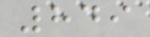849
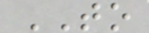TO
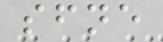sfne
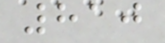810
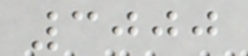3000
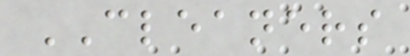CLEANERS
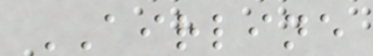AIRLINE
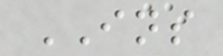INS
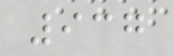937
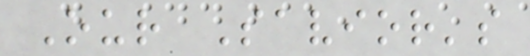Our Savior's
